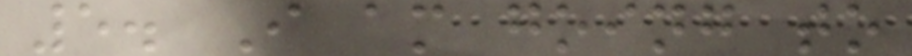5. I am going to
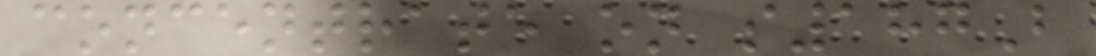concentrate on s187B
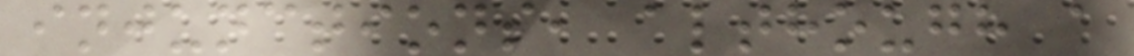injunctions, although a
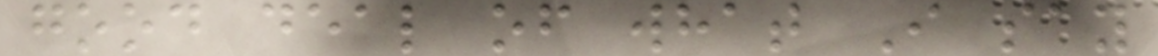good deal of what I say
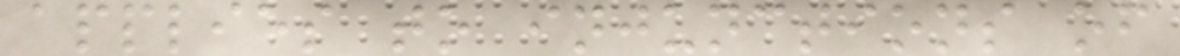applies to injunctions of
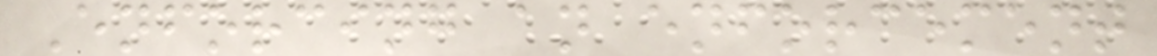Enforcing an enforcement
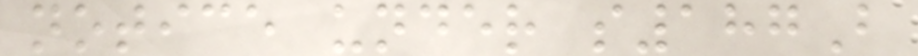notice under s187B
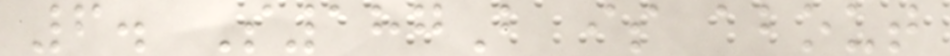6. S187B is about
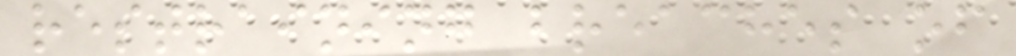restraining breaches of
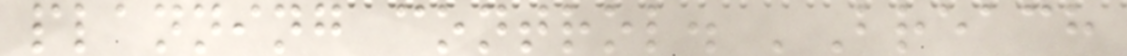planning control. 'Breach
